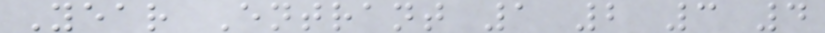Year Entrant 1 2 3 4
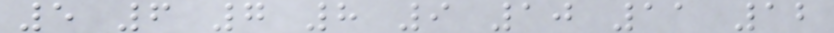5 6 7 8 9 10 11 12
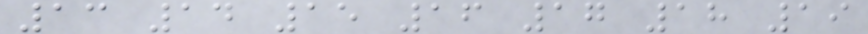13 14 15 16 17 18 19
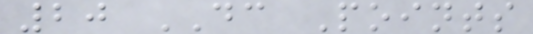20 DC Points
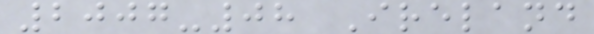2007-08 Ireland
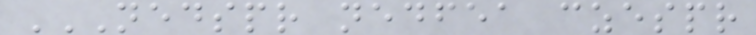NEDSPR NEDFEA CZESPR
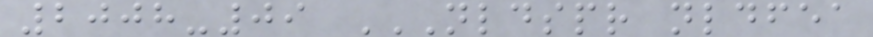2008-09 NLDSPR NLDFEA
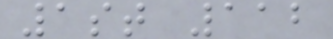1st 112
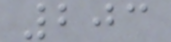203
